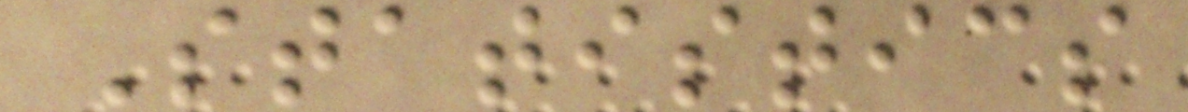Statistics
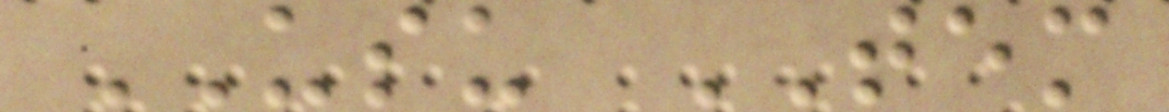USU TEM
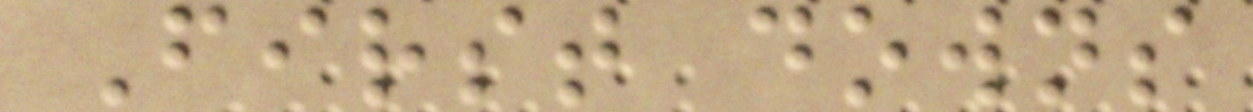First downs
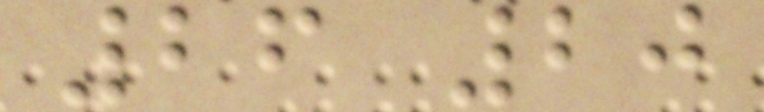26 20
